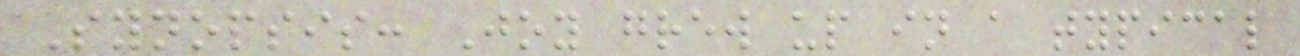Synopsis: Joy grew up in a typical
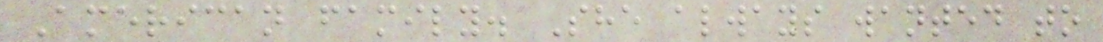American family. She always wanted to
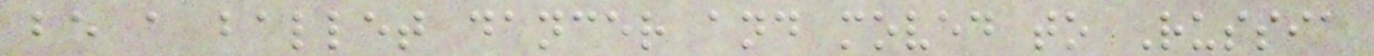be a ballet dancer and moved to Russia
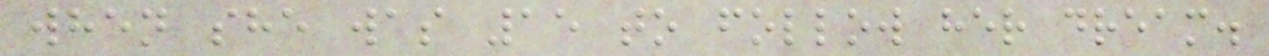when she was 15 to follow her dream.
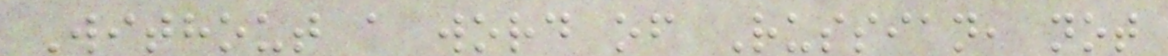Without a word of Russian, not
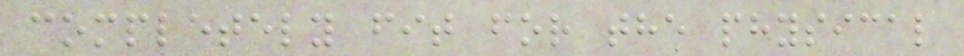completely fit for the physical
